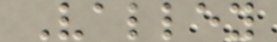Valley
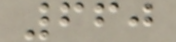660
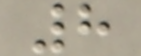8
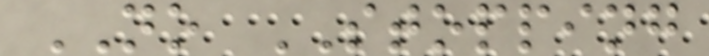NO STOPPING
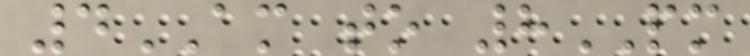4AM to 8PM
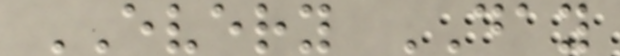EVERY DAY
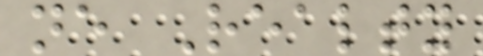ne Realty
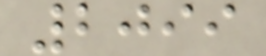2099
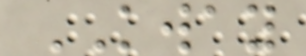KWAY
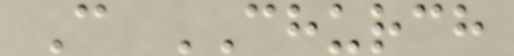C CHURCH
